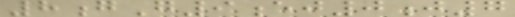8gG9ej0j7
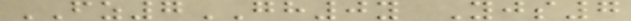FZ7GH0y Yjs7
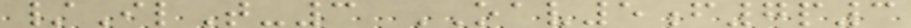/IlT-3 OAV5f7p3
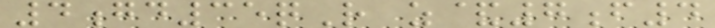4gd35qR z&7f4
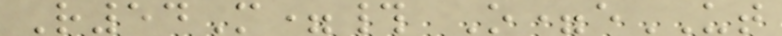R54M=# O=eUT
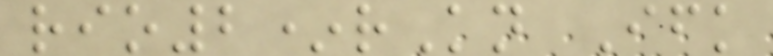rio2*rKn Ifk
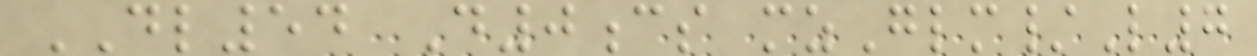DL54 D0cs mzGlm/L7
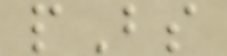pBs
